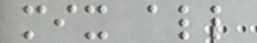mix all
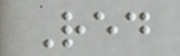Red
